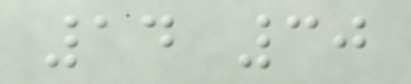14 30
